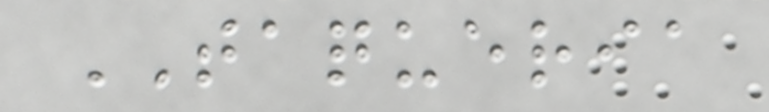TAQUERIA
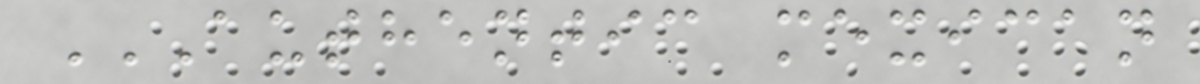AUTHENTIC MEXICAN
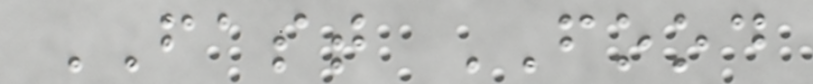FAST FOOD
